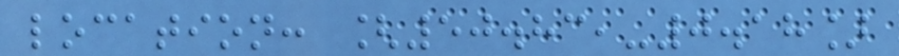location: [50.83,-0.18]
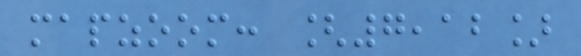mapzoom: [7,12]
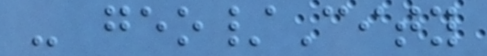- geo/City
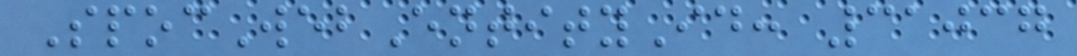SpocWebEntityId: 31037
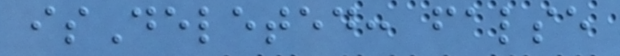isDeleted: false
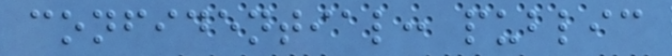confidential: public
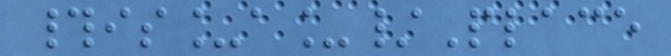#is_a_/Place
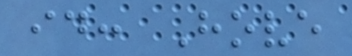id: Hove
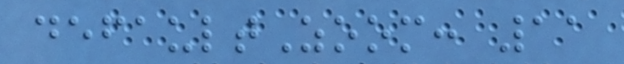defaultZoom: 11
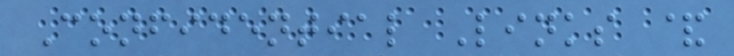Confidential Links &
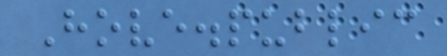Hove.public
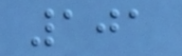101
